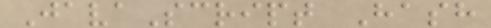JavaScript Hash
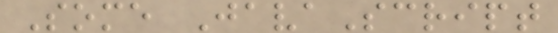Some JavaScript
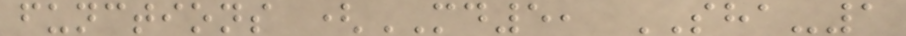functions (MD5, SHA-1
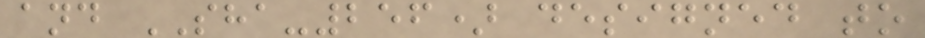and SHA-256) designed to
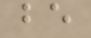be
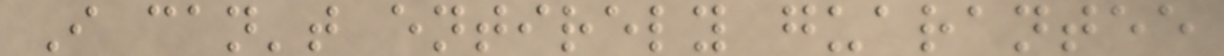I can't entirely guarantee
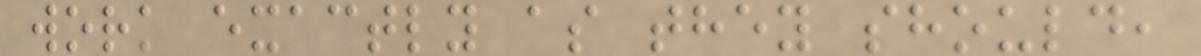work exactly as they should,
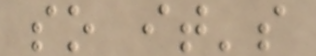so it's
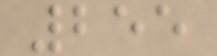255
